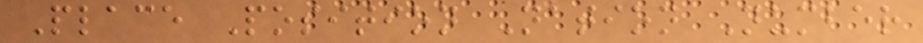Place Position Nation Number
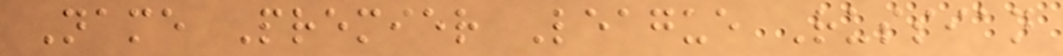Name Premier League Russian
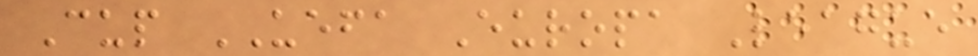Cup UEFA Europa League
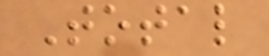Total
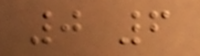0 6
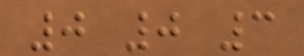0 0 3
